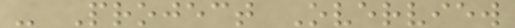- Project Overview
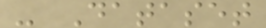- Dataset
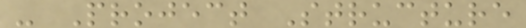- Project Structure
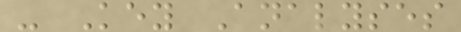- Key Analyses
